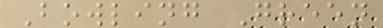Bowling Green
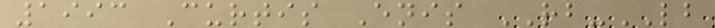1993 Curtis Enis RB-LB
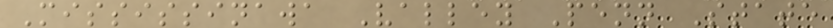Mississinawa Valley Penn State
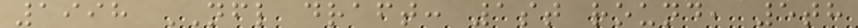1998 NFL draft: 1st round, 5th
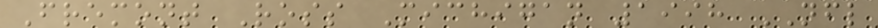Fremont Ross Michigan 1998 NFL
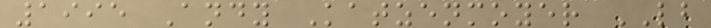1995 Andy Katzenmoyer LB
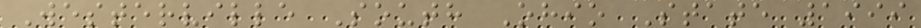Westerville South Ohio State 1999
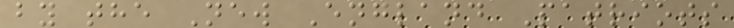by the New England Patriots
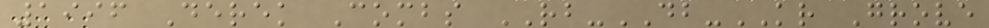1996 Derek Combs RB-DB-KR Grove
